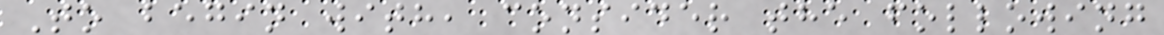To begin with, consider the following
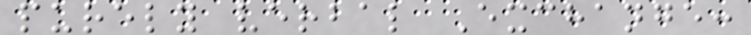purely verbal Exchange:
